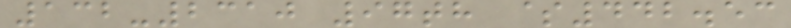132-2310 97th $442.53
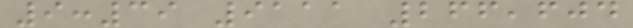9:39 9111 266,604
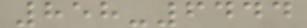858-6444
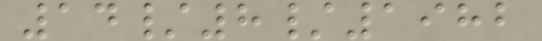14/8/1982
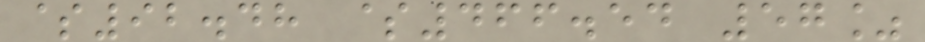$92.48 $466.54 57%
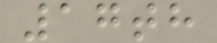17th
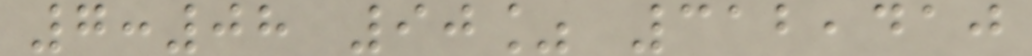7:08 90% 312,410
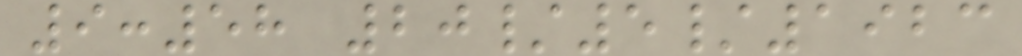9:58 20/5/1923
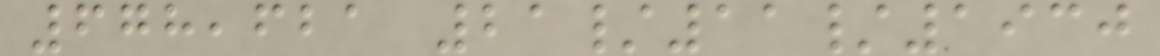678,621 21/11/1930
